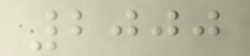2000
